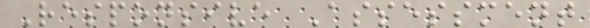Responsive Assessment
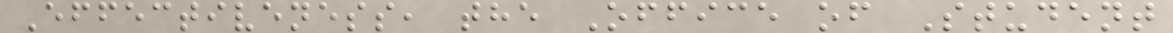Effectiveness, the Office of Student
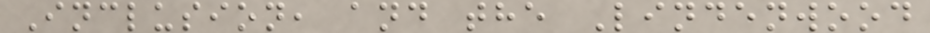Inclusion, and the Lindenwood
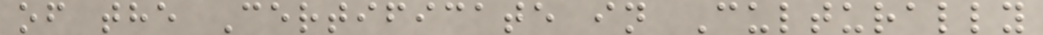of the Certificate in Culturally
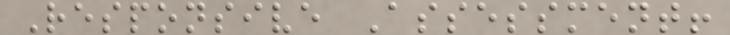Responsive Assessment!
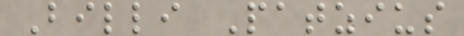Billi Patzius
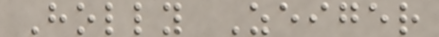Holly Zeiger
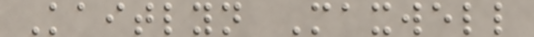Kaitlyn Maxwell
